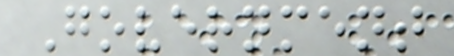Government
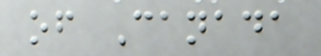of Canada
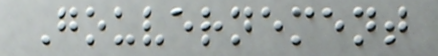Gouvernement
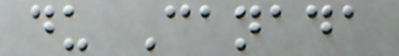du Canada
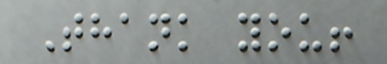Thank you!
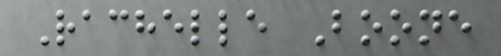Rachelle Boone
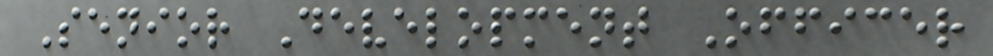Senior Development Officer
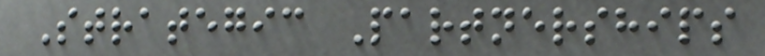Strategic Partnerships
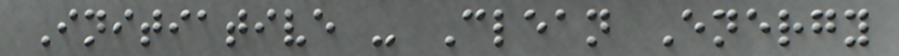Initiative - Clean Energy
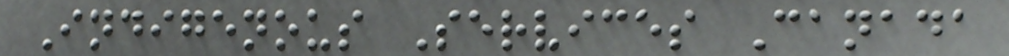Indigenous Services Canada
